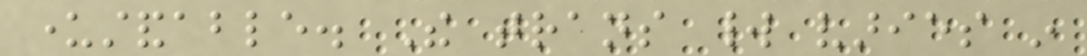understandable. The trans world varies in
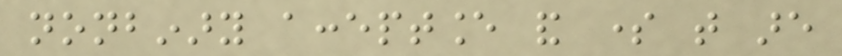nonbinary acceptance and some that are
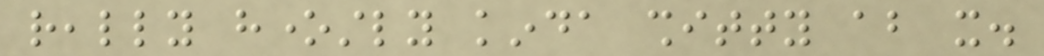really honestly kinda shitty about it.
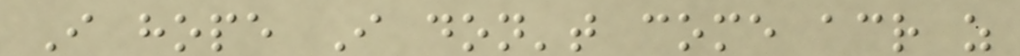I hope I don't come across as
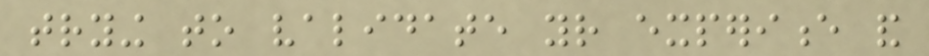trying to validate your experience and
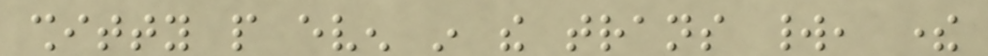shitty people even in the trans world, there
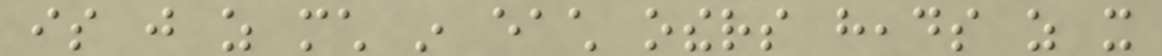is just as much in each others heads as it
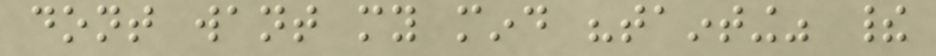dont want my mind "tainting" their
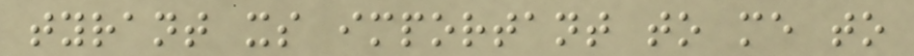tyrant its important to me to
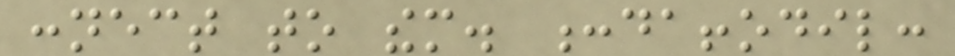connect to them. :daffodil:
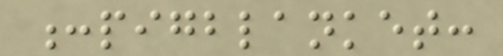:pigblanket:
